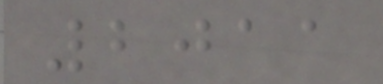2011
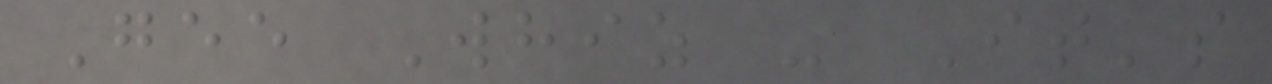Gee Whiz - It's
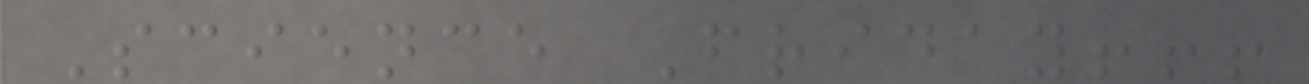Science Friday!!!
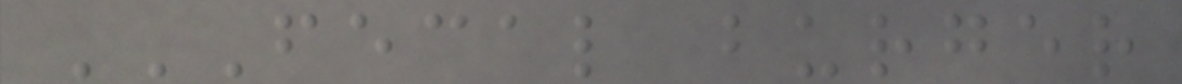FECAL BURGER
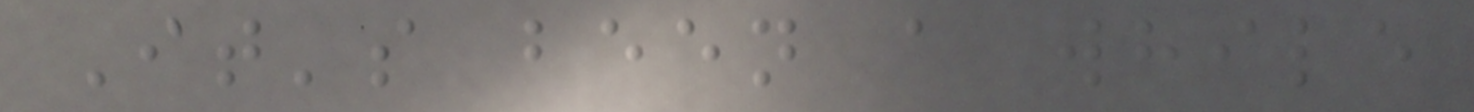It's been a while
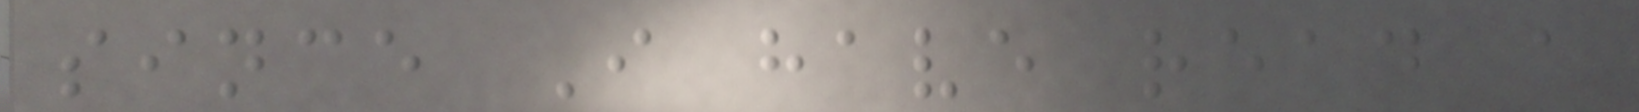since I have read a
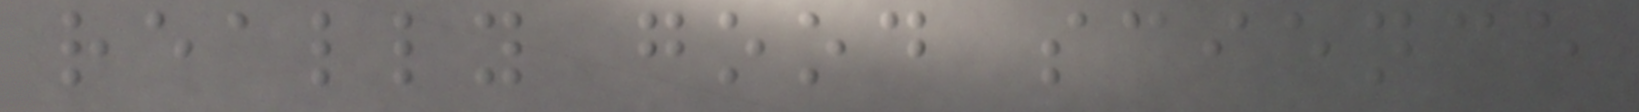really good science
